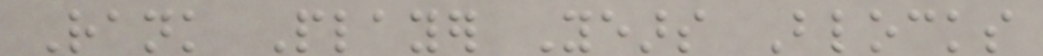Rank Player Years Blocks
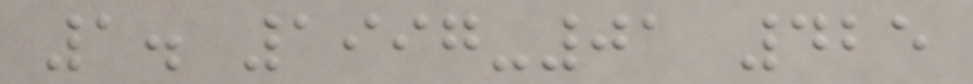1. 1997-01 425
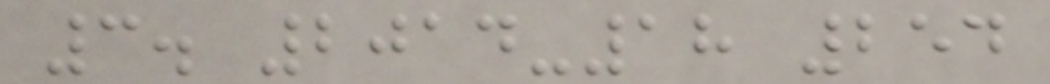3. 2014-18 254
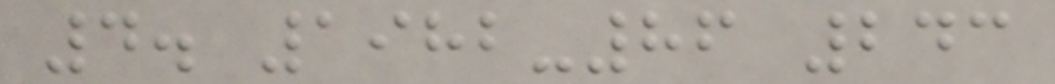4. 1982-86 243
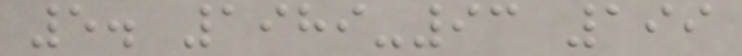5. 1989-93 199
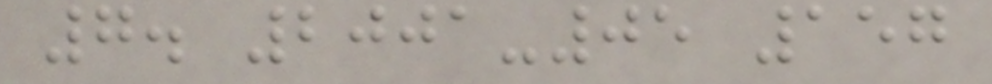7. 2001-05 157
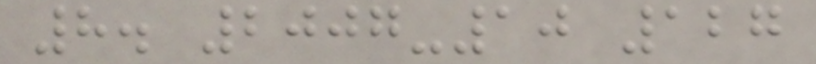8. 2007-10 127
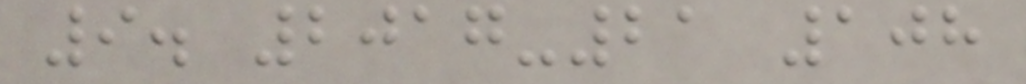9. 2017-21 108
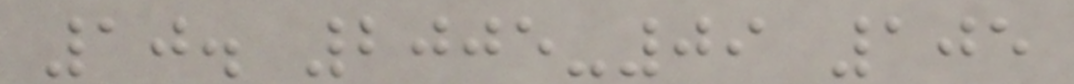10. 2005-09 105
